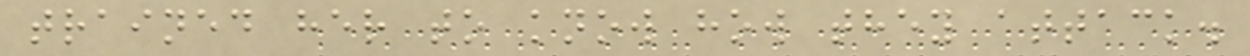trained her to know how they attack.
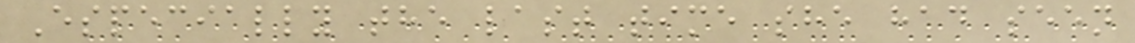Especially the last time she had seen
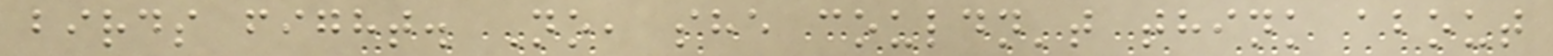birds fight. No, she couldn't think about
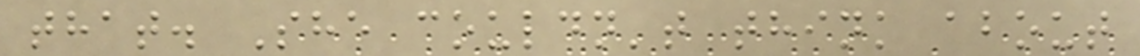that. She couldn't think about
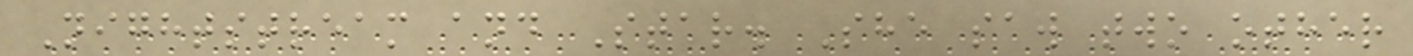Nightstream and Star. She saw two other
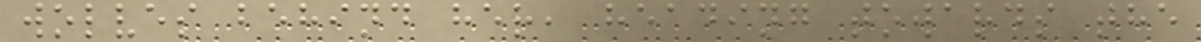wolves behind her, heading towards the
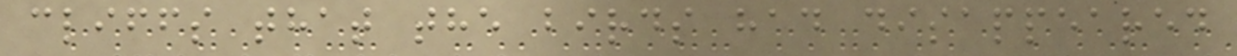cliffs that the birds had disappeared
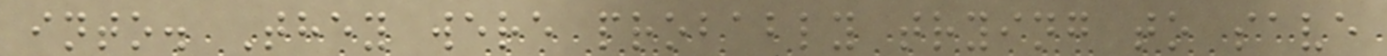into. They were probably trying to save
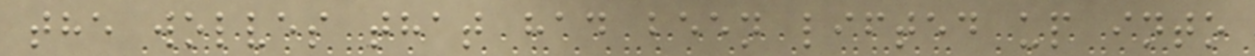the wolves that had been lifted up into
